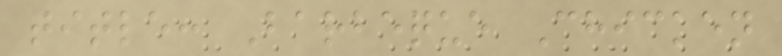title: Barbeque Chicken
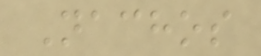Nachos
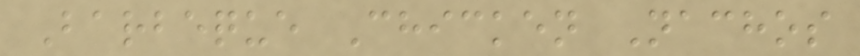Barbeque Chicken Nachos
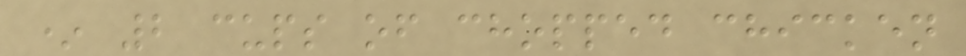* 2 cups of chopped chicken
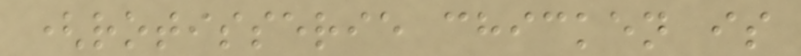(rotisserie chicken is
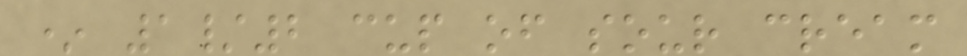* 1/2 cup of sour cream
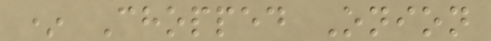* Chopped Onion
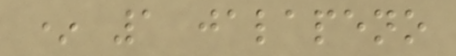* 1 jalapeno
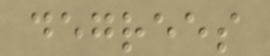degrees
